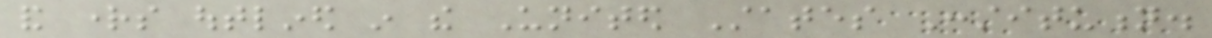and rights outlined in the United States Constitution.
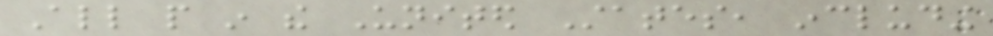All people in the United States, including
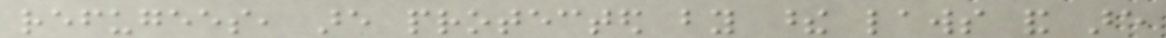refugees, are protected by these laws and are
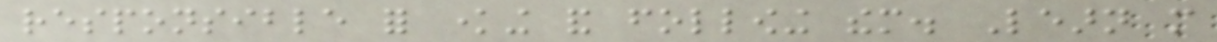responsible for knowing and following them. Learn more
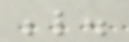below.
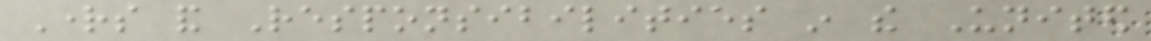Rights and Responsibilities in the United
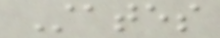States
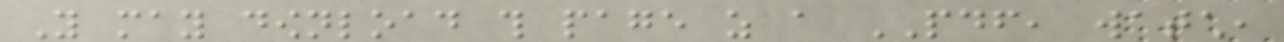You may download this page as a PDF, watch,
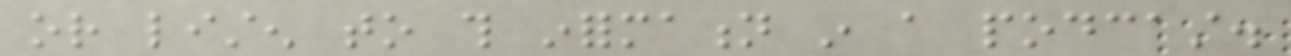or listen to this information in a podcast.
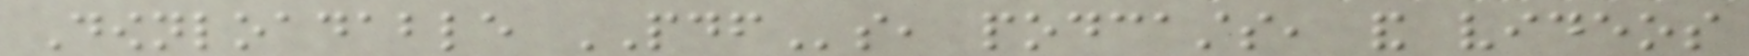Downloadable PDFs, podcasts, and videos
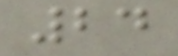24
